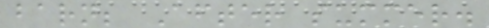barn; After summer.
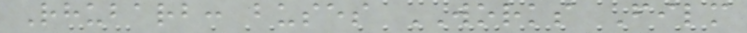Rhubarb: buses WORKS Film
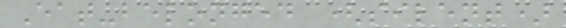Eat-belonged (silent)
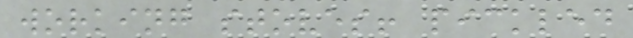working stoves! pickled
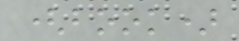(book)
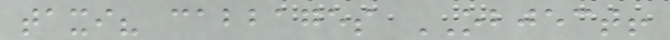taxi? cabbages OBJECT!
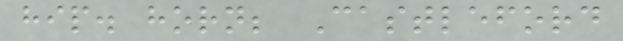hip. horn; Castleford
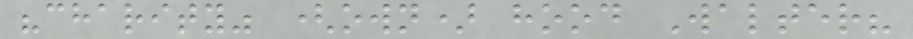"charity" (own) hood Walter?
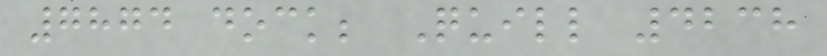7874 dock; Quill 4238
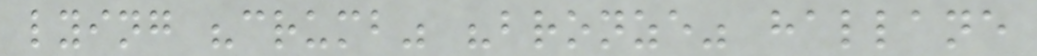lying "crumb" "bronze" hallane
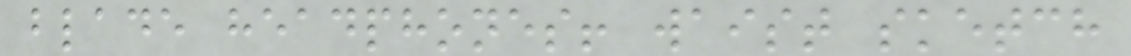blade headphones! waist sketch
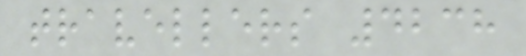travellers 4238
